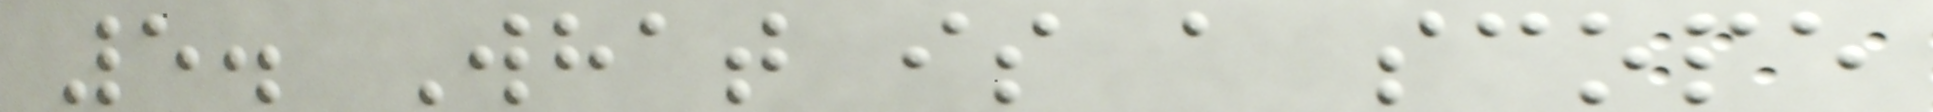5. What is a scope
